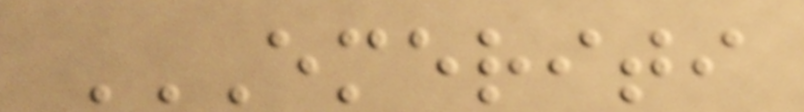EMERITI
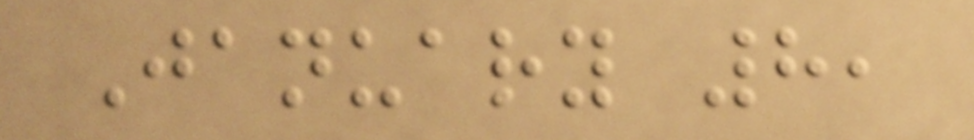January 8,
